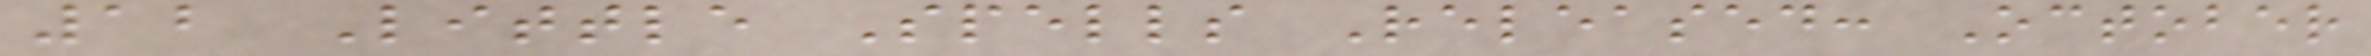12 Little Spells Released: October
